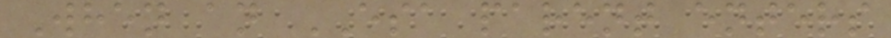When an ESA parent enters
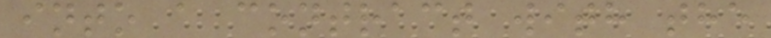into a contract with the
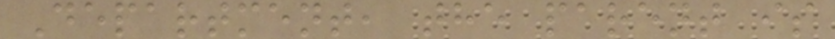Department, the parent is
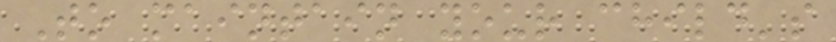To maintain your child's
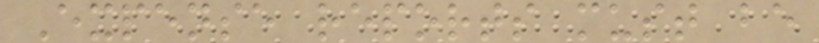Expense reports must be
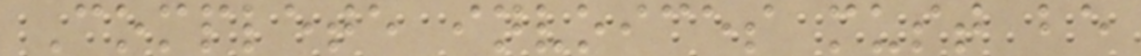Complete invoices must be
